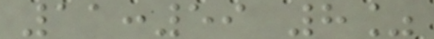11:59 8%
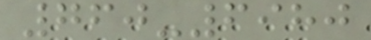760-6980
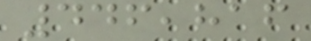446,816
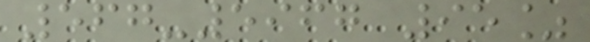567-5967 95%
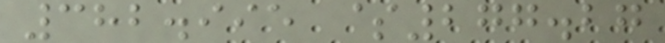382.995 $277.27
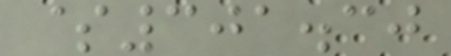$301.30
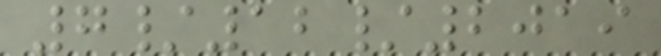7/12/2019
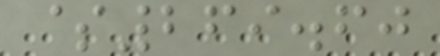$269.60
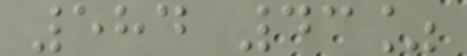584 43%
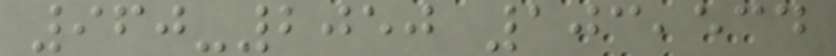960-2050 103,534
